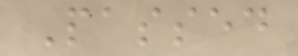Passed
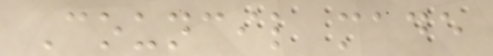Council made
